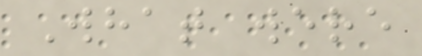What were
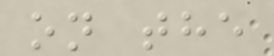on the
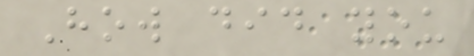How did you
